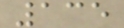135
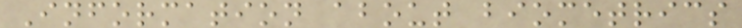Information about biometrics
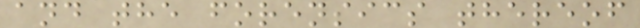and the forensics thereof
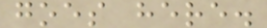goes here.
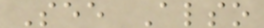See Also
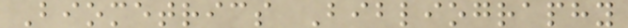Biometrics Bibliography
